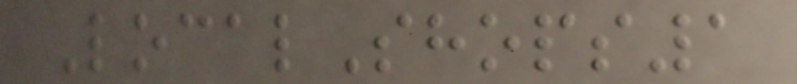LocalShops1
